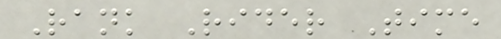Rank Rider Time
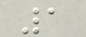1
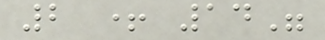2 + 14"
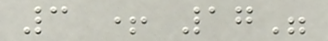3 + 17"
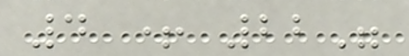4 + 22"
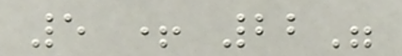5 + 22"
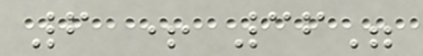6 + 36"
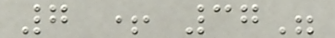7 + 37"
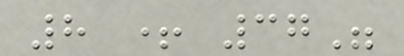8 + 37"
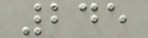245
